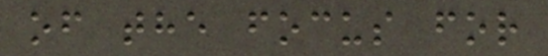of the focus for
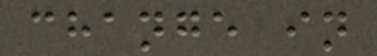change in
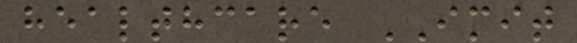healthcare IMIT
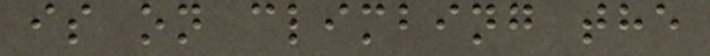is on climbing the
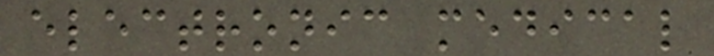electronic medical
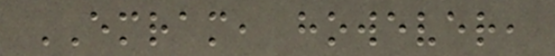EMRAM, however,
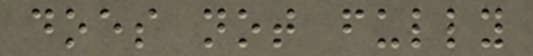does not fully
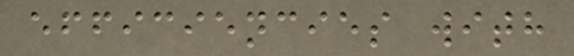efficiencies with
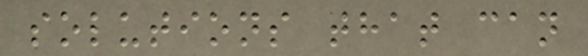solutions that can
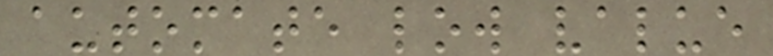automate low value
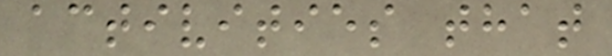activities that
